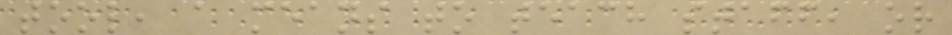tool, a means to teach staff, or
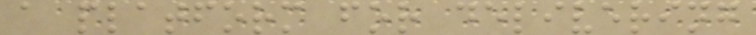a platform for delivering
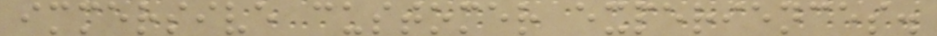immersive customer experiences.
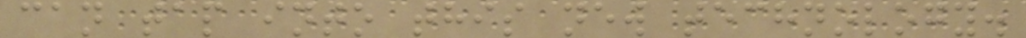can tap into this new technology.
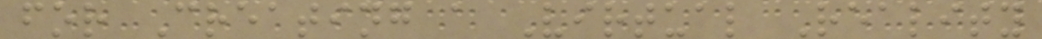for Creating a Virtual Reality
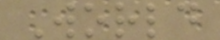World
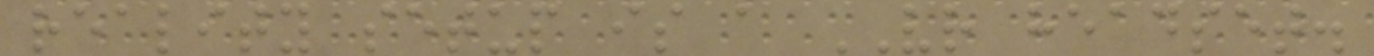reality setup is a VR headset.
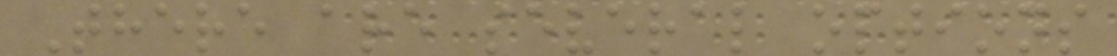There are several options
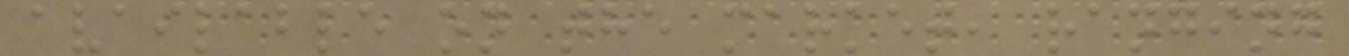available on the market, ranging
